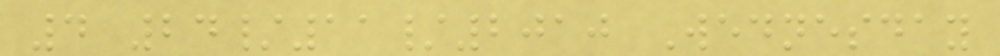4 24/11/2010 Wednesday
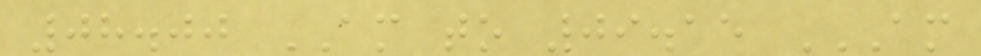08.00 AM to 09.15 AM
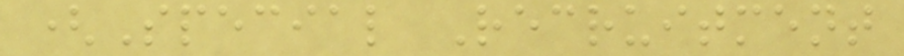(Special Recruitment
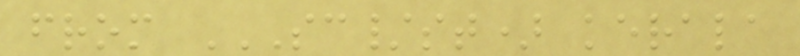from SC/ST) KERALA
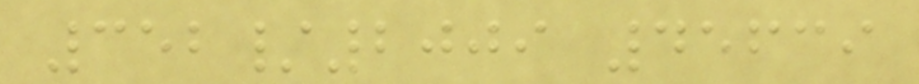352/2009 45639
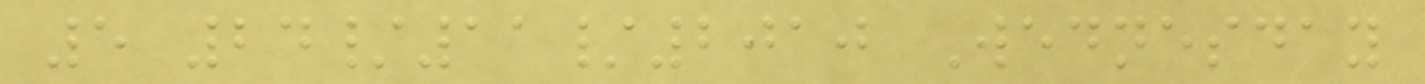5 24/11/2010 Wednesday
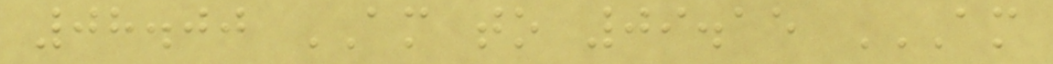08.00 AM to 09.15 AM
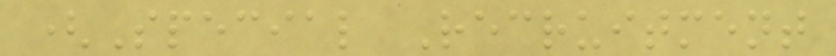(Special Recruitment
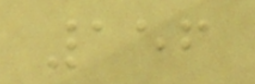156
